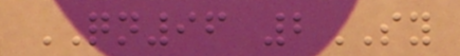QN96 2SY
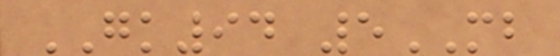GK94 5MB
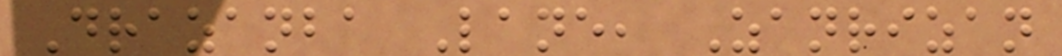Drazanba Lane, Zanrizan
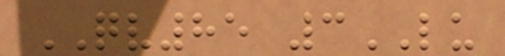QV85 3LU
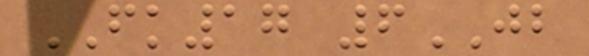FK17 6JB
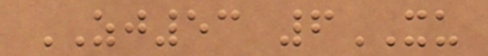ZJ53 6XU
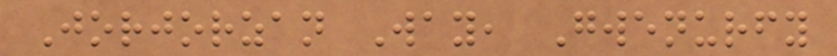Jorjorzan Way, Gwenurfy
